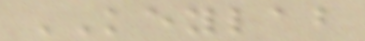KEYLAB
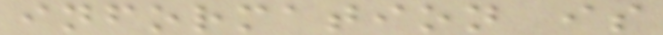information is
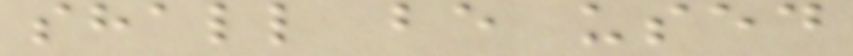shall be used
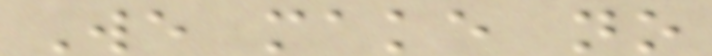We make no
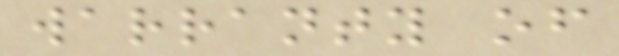warranty of
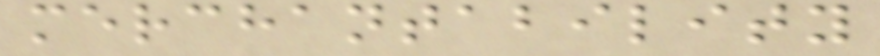merchantability
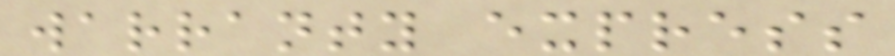warranty express
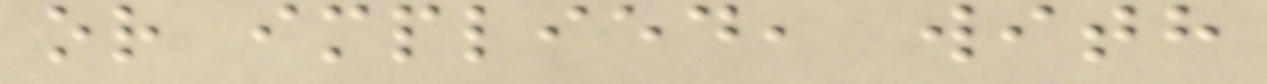or implied, with
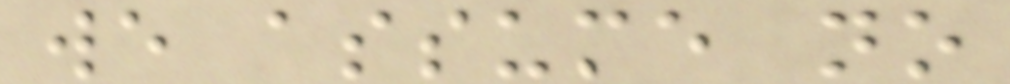we assume no
